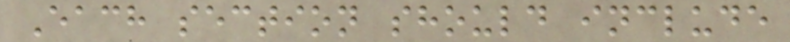Each section should include
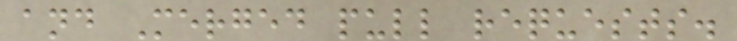and Merged pull requests.
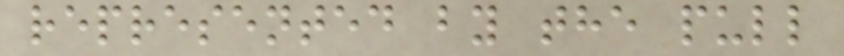represented by the pull
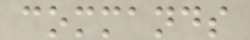commands
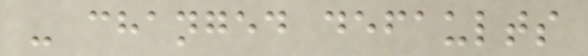- changed defaults
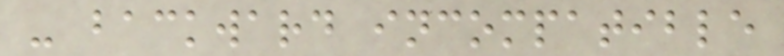- backward incompatible
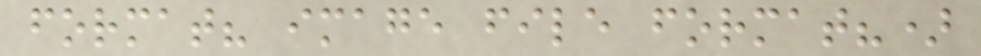format? image file format?)
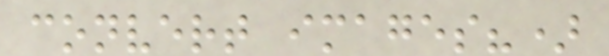convert images?)
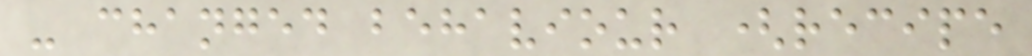- changed behaviour (recipe
